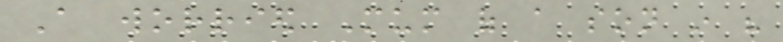A worried Mum of a son in his
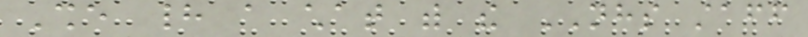She had a chat with the NHS staff
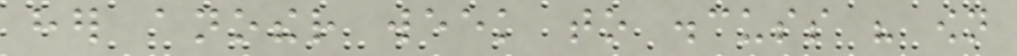her another week to discuss his own
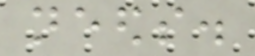needs.
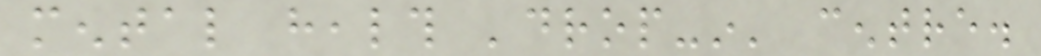mental health 'drop-in' centre.
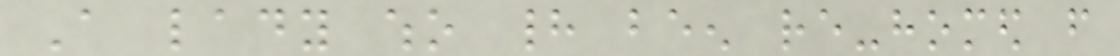A lady who had been re-homed from
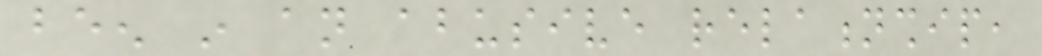been in an abusive relationship,
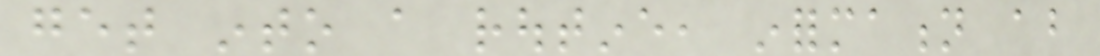get into a routine, information about
